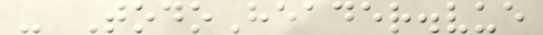- TodoHeader.vue
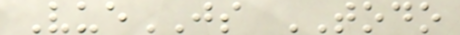VueJS TODO
